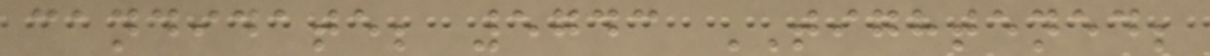candidate; 5743 TIGHTENED;
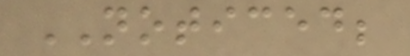NOTICED;
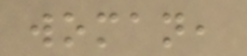woman,
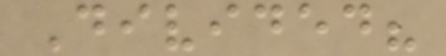Divided?
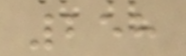258
